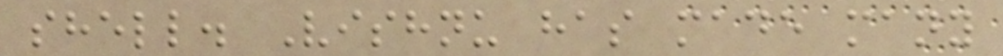shell. Vishnu has made many
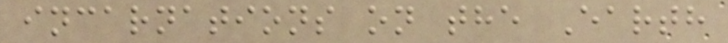incarnations on the Earth
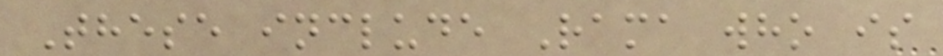These include Rama who is
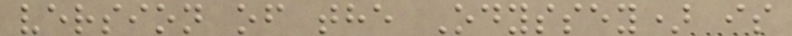version of the Odyssey) is
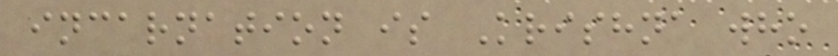incarnation is Krishna who
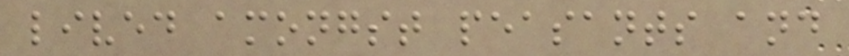lived amongst peasants and
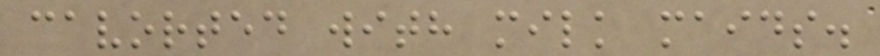cavorted with milk maids.
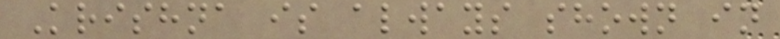Krishna is always shown in
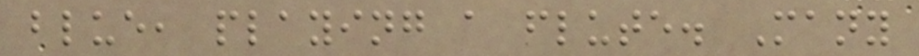blue, playing a flute. Many
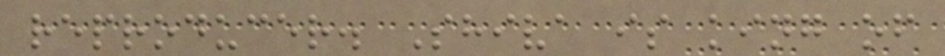reproducer. Shiva is king of
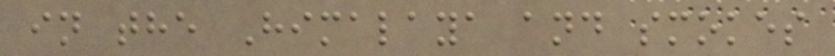in the Himalaya and smokes
